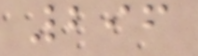296
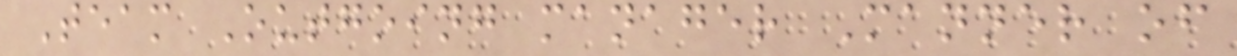Team Outgoing manager Manner of
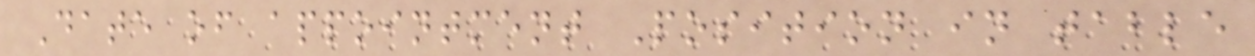Date of appointment Position in table
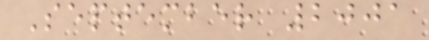September 2001
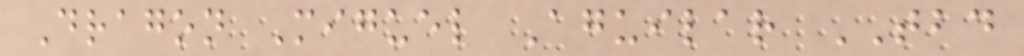Dragon Miguel Aguilar TBD
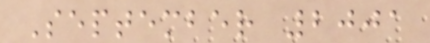September 2001
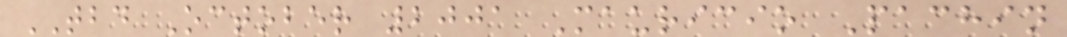TBD October 2001 Mauricio Pachin
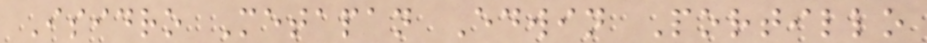Isidro Metapan Edwin Portillo
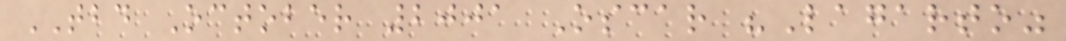TBD October 2001 Oscar "Lagarto"
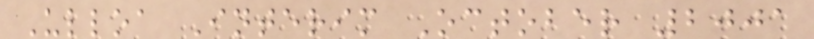Ulloa Interim October 2001
